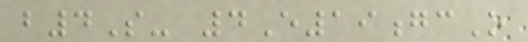b4S- 4E19gcO
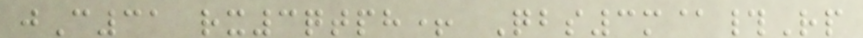jC31 rx3qtph+ Qbs3m@#Rp
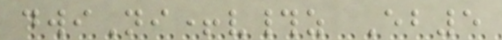dwiNi+v#z Eb5
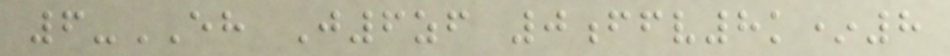6-EH J6zf 0ffv8k*8
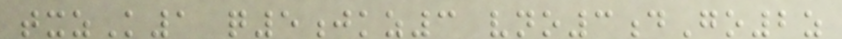txzK1 q5jkz3 vno3dGo2z
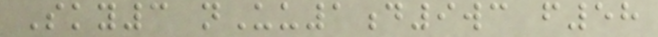Sky3 nUu1d9wc f58
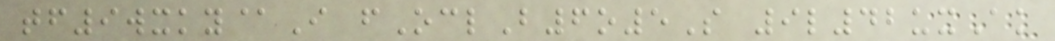tf9wxky@I fOclB6o5S 9l42uxAk
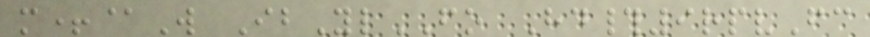m+@W IbYlFO Hd#9rpvFc
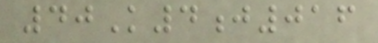40K4j016
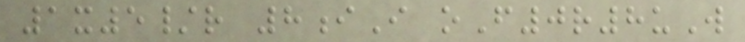1x5/r 8iI oF0r8uW
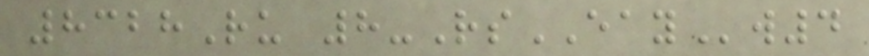8328Ru 8-RsEAYw4
